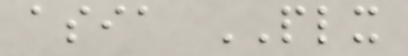asia PLX
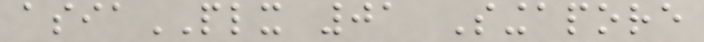asiaPLX 01 Singapore
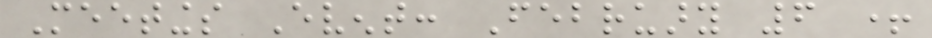Meetings Event: February 6 +
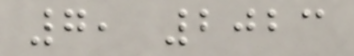7, 2023
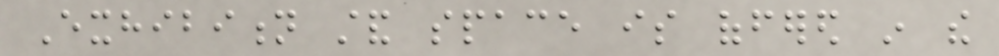Exhibition stand space is offered in the
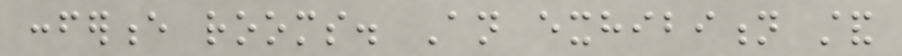conference rooms. An exhibition stand
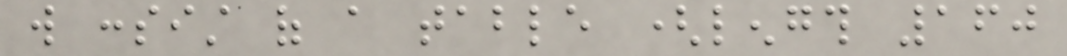will consist of a table (length 160
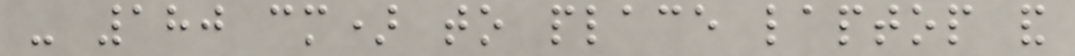- 180 cm) to place laptop and
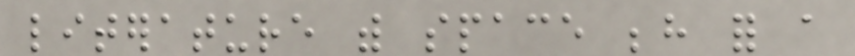literature with space behind for a
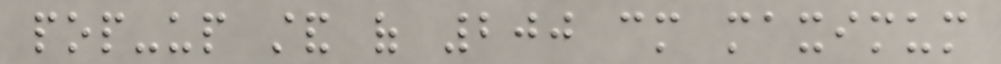pop-up stand of 200 cm maximum
